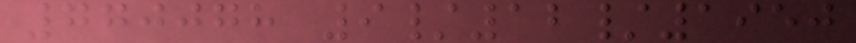770078 9/12/1950
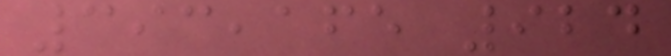393,165 924
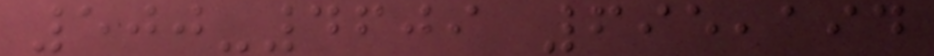500-4609 695,194
